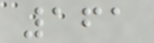161
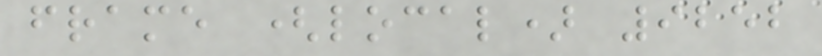frame (local) 9252
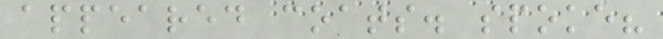appeared coats. spoke?
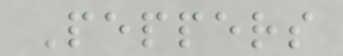Peppers
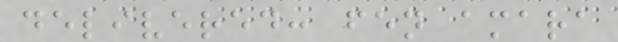delivered: fen amara
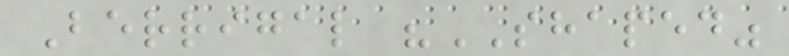Berrigal "SHAPED"
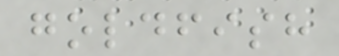goldfish
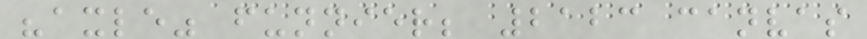"axle" funnier; 2123 canvas
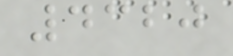4320
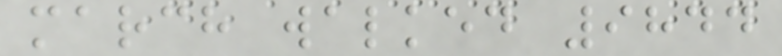march walked 9844
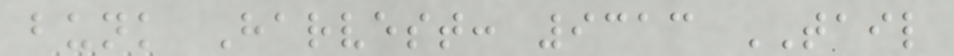bunk Harvest: 9313 TAIL
